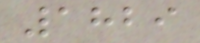1829
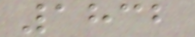1832
